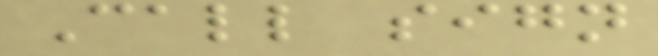Call sign
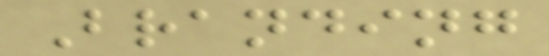Branding
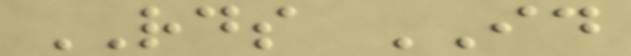RDS ID
